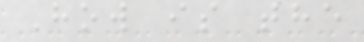How is the
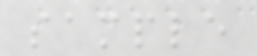sample
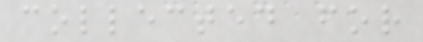collected for
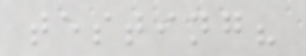testing?
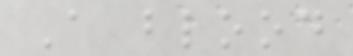A blood
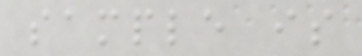sample is
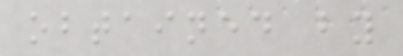obtained by
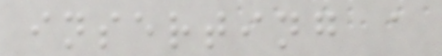inserting a
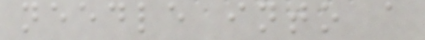needle into a
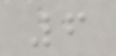6
